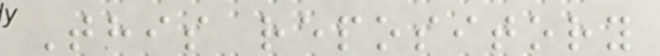This repository
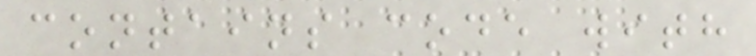contains code with
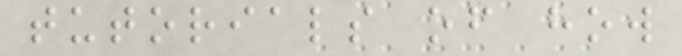tutorials of how
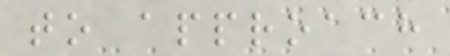to approach
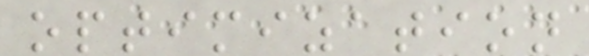optimization
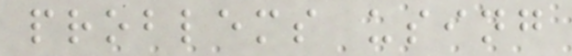problems using
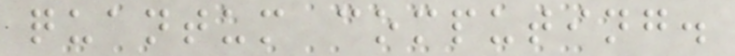quantum computing.
